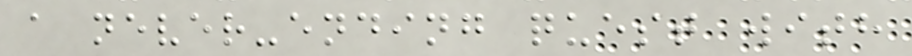a never-ending quest with
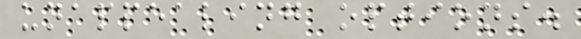unappealing options.
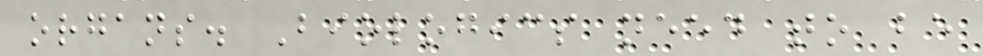organs. Biologics need to be
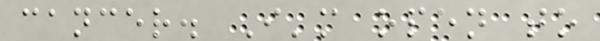cancer. I'm open to
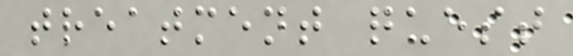treatment quest
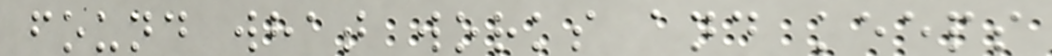found what works and keeps
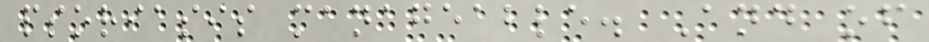psoriasis manageable. And of
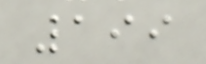199
